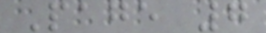Page 7
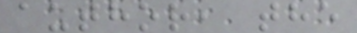author, the
